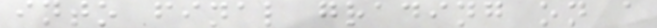into final grading on a
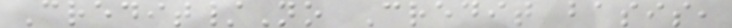Credit/No Credit basis,
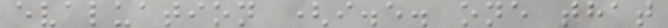evaluation (i.e. one that
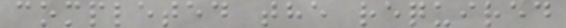completed the required
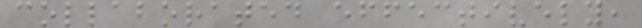collaborated effectively,
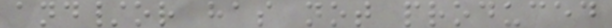and/or has not produced
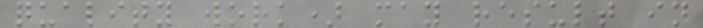quality work) may result in
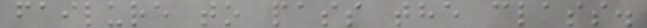failure to pass the class.
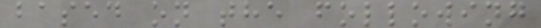based on the following
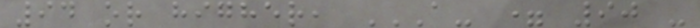94 or higher, A- = 90 -
